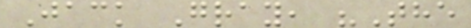Jack Gray, "The
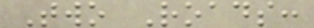Two Roads:
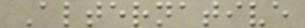Alternative
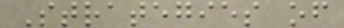Strategies of
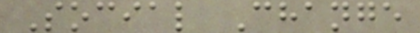Social Change
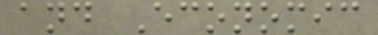and Economic
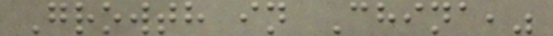Growth in China,"
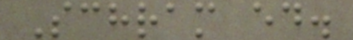Schram ed.
